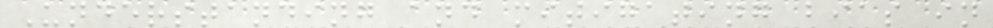Understanding and mitigating bias in
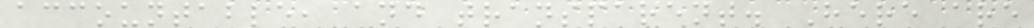accountable, and transparent. Here are
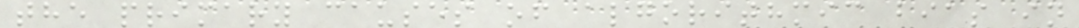the primary causes of algorithmic bias in
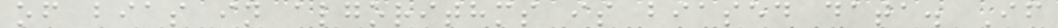of bias in algorithms is biased data. If
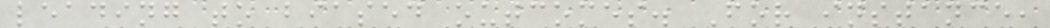leading to biased outcomes. For instance,
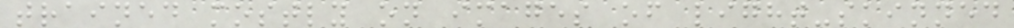trained mostly on images of light-skinned
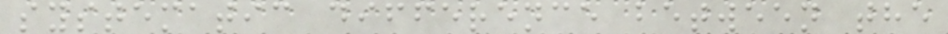systematic difference between the
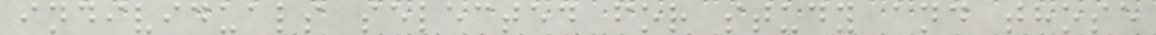individuals selected for study and those
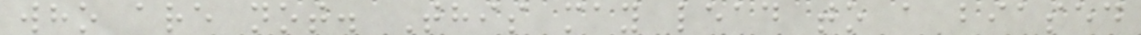who are not. This may lead to a biased
